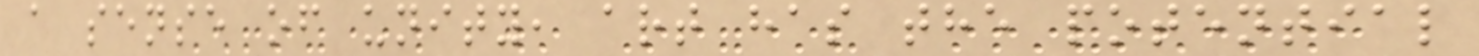a sense of unity, art has the potential
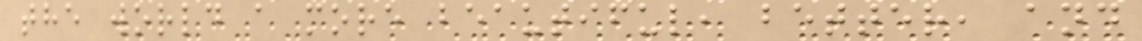the world a more beautiful, better, and
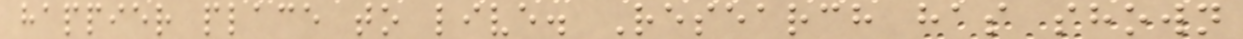happier place to live. Research has shown
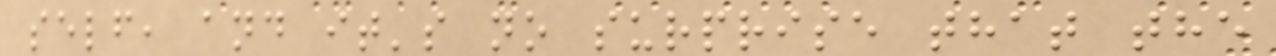self, and it's no surprise that the
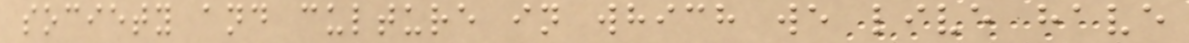society and culture in which we live have
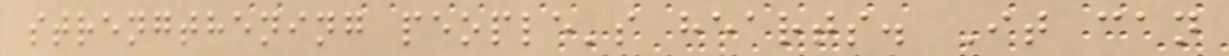strengthening people's hearts. It can
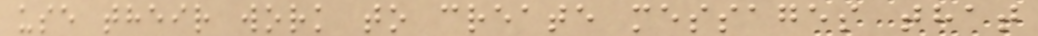use their work to create messages that
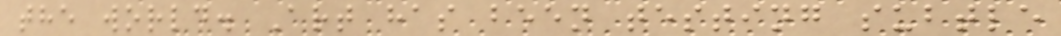the world. Art has been testing subtle
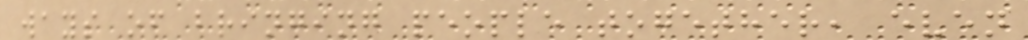ways of bringing people together, even
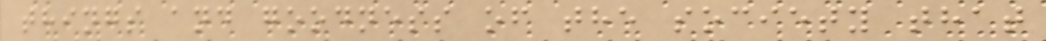things and goodness of the society that
